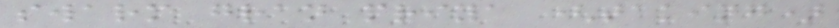swarm gran priya (taking)
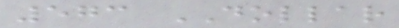573 DOLLAR
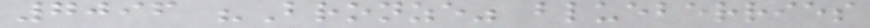7096 "Bronze" blueberries
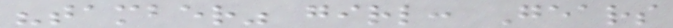"tamber" girl: Gears
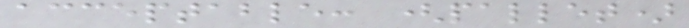acceptable: (pallet)
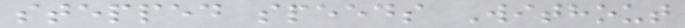stepped speeds Without
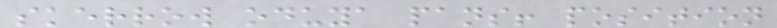skerrow oduya pans! position
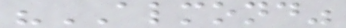"ALMOND"
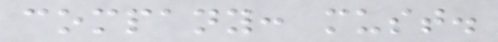company: must.
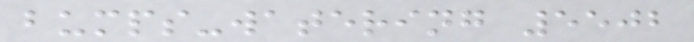bumps-watering 5502
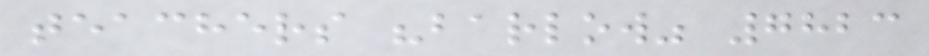teachers "barlow" 7823
